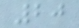20
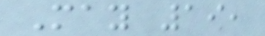May 19,
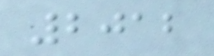2012
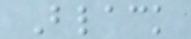Black
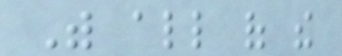With all of the
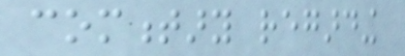commentary regarding
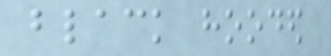black hooded
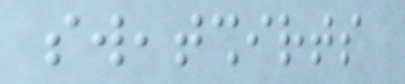sweatshirts
